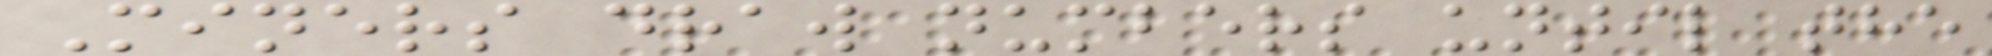Miners draw numbers until the
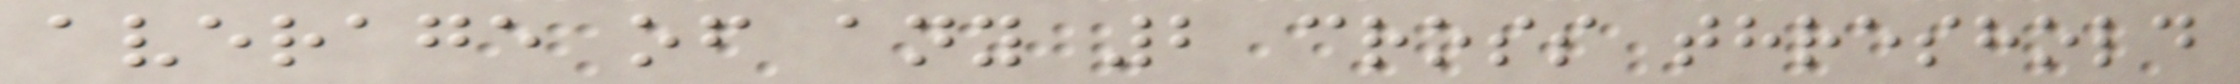average of any 2 cross threshold
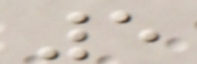5
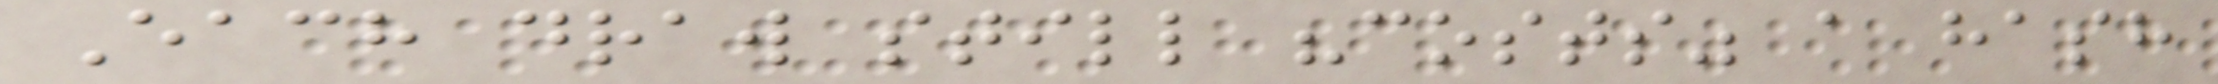Each draw still "costs" a hash
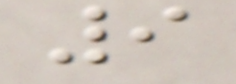9
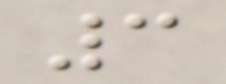3
